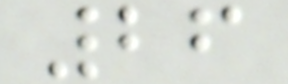26
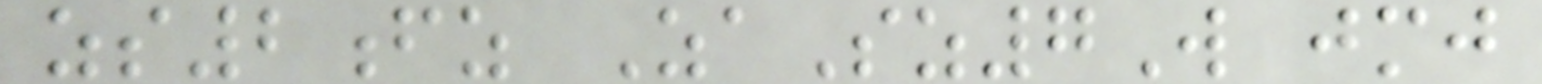zs2fz ZaSz7W jmj
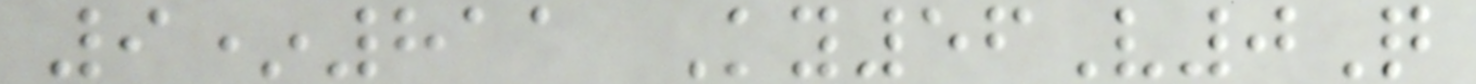9*811 Ky56V0Q
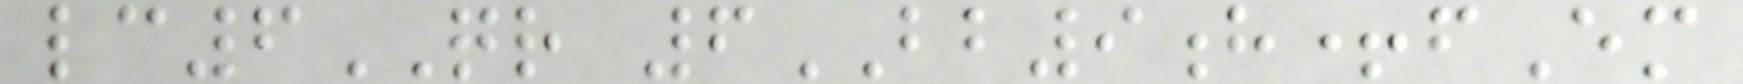lc6QR 6BB9h+fEm
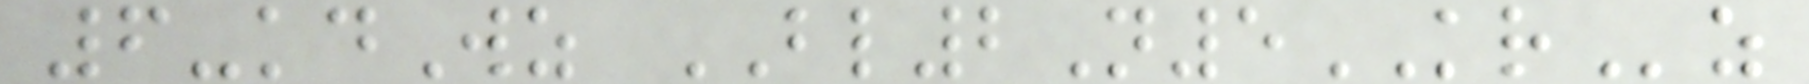6-kdWz BL2N5KRz
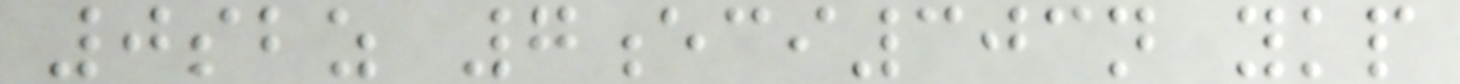0sbz 7eci303n ykp
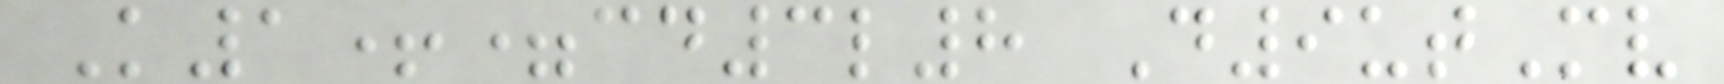K1+=cd3l8 D9utMv
